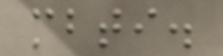mbti.
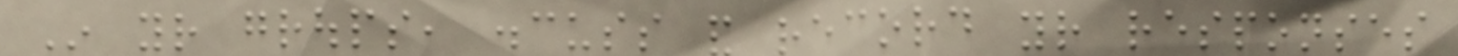In your groups, discuss and record your responses
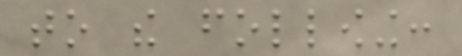to the following:
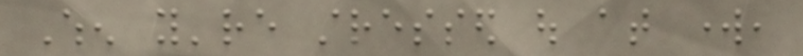When you're stressed out at work,
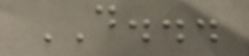DO...
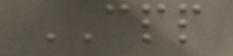CPP
